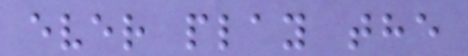ever play the
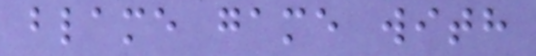blame game with
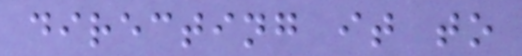directing it to
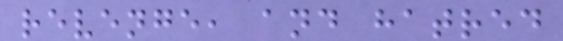revenge, and hatred
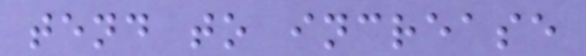tend to increase
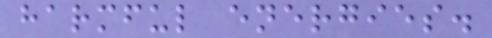harmful energies.
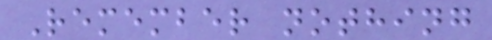Remember nothing
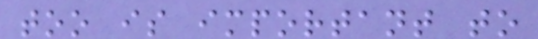too is important to
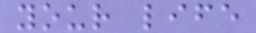your life
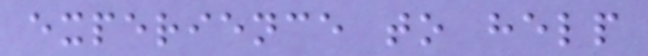experience to help
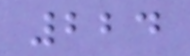224
